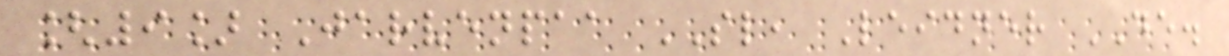[9] Jarvenpaa SL, Leidner DE.
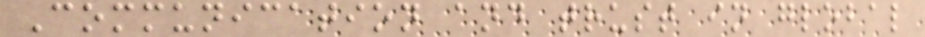Communication and trust in global
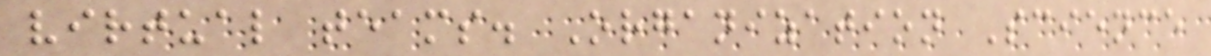virtual teams. Organization Science
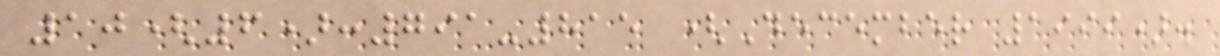10(6):791-815 (December 1999).
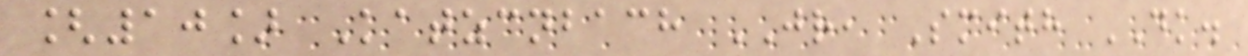[10] Katzcnbach JR, Smith DK.
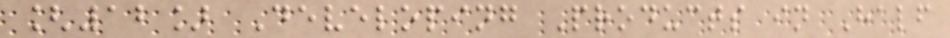[12] Developing Products in Half
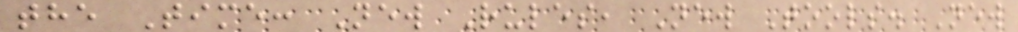the Time: New Rules, New Tools. New
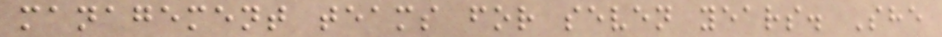management teams for seven years. She
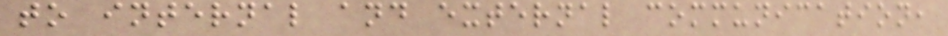to internal and external communication,
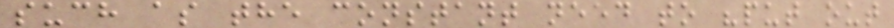such as the constant need to "put out
